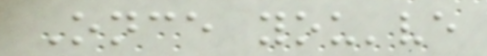Once you've
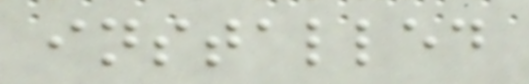installed
